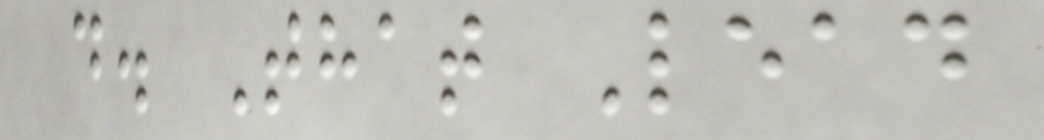d. That Lead
